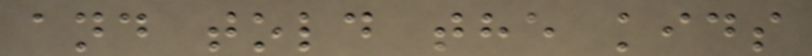and told the kids
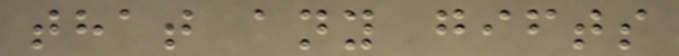that any gifts
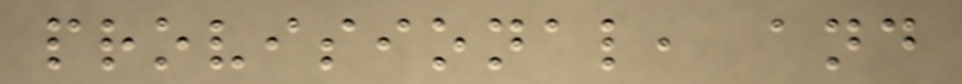provisional, and
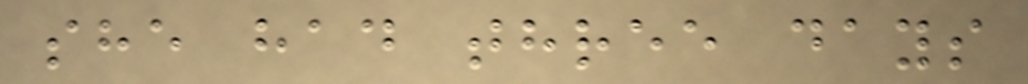she had three days
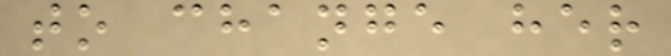to change her
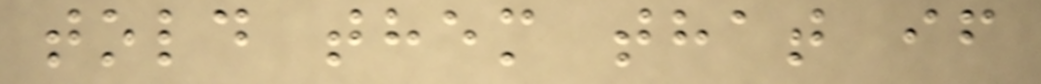told them that if
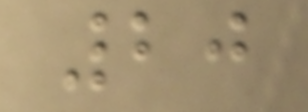20
